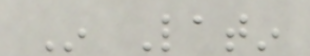In Latin
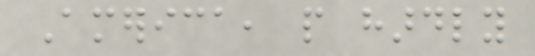America, people hardly
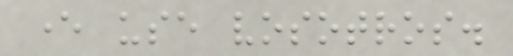ever use vosotros.
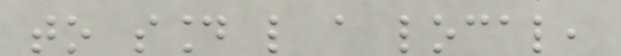to sound like a local,
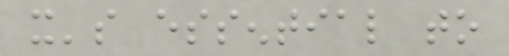it's essential to
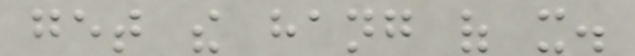get the hang of it.
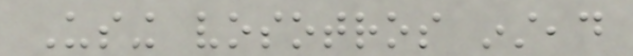Using vosotros instead
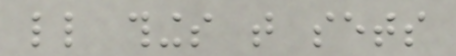little things that sets
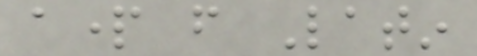apart from Latin
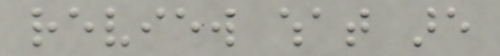review what are
